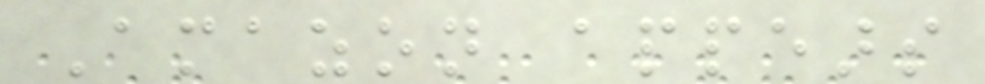Amazon appears
